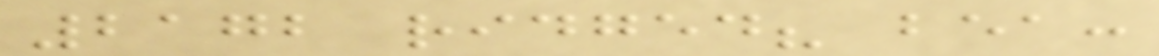2172 ridged? bea:
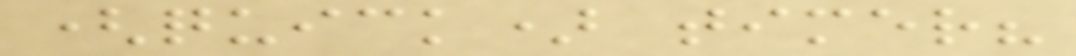(quick) timer?
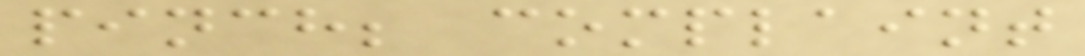pinch; complaint
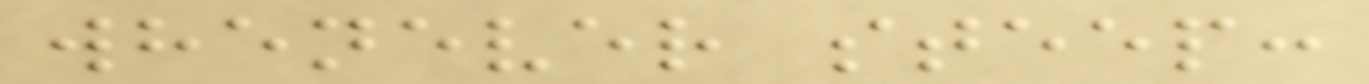whenever steep:
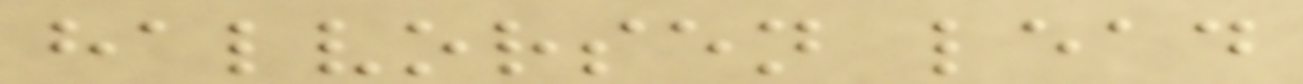halvorsen lead
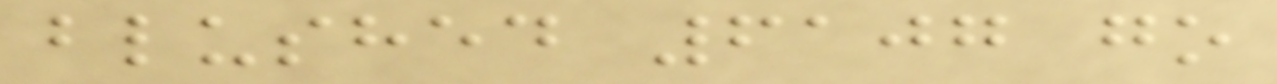blushed 6107 go
